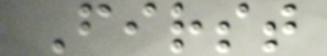First
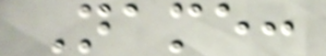Name:
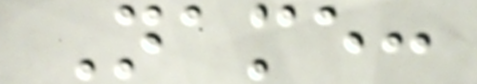Name:
